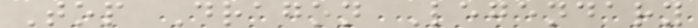Top Dragon Legendary
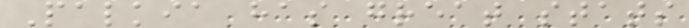Palkia has great stats
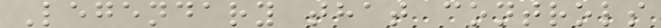Legendary that controls
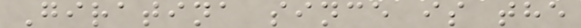Giratina since is the
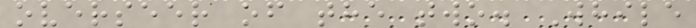overseer of the two. While
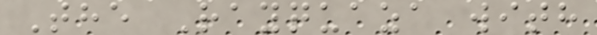The Rayquaza with
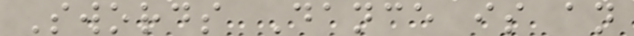Swords Dance is an
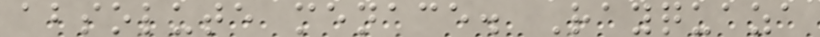absolute menace. Rayquaza
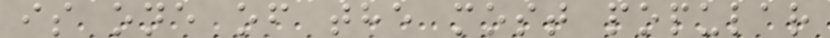is one of the most popular
